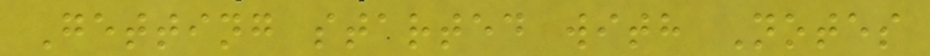Getting started with Notes
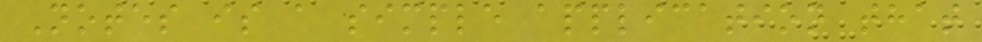Notes is a simple application that
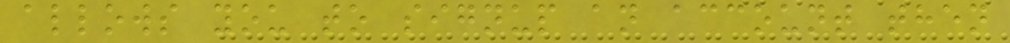allows you to signup an account then
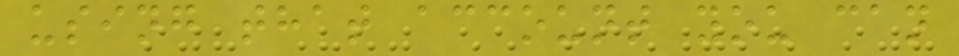using that account you can
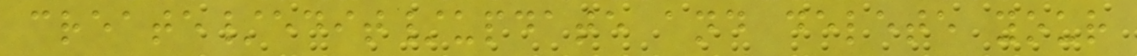create/edit/update and delete your
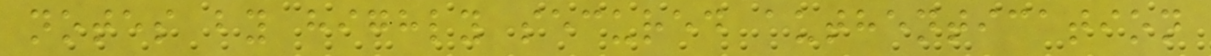notes by highly secured authentication
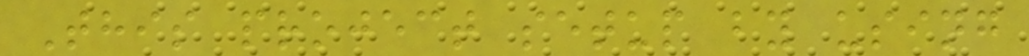This project setup by using
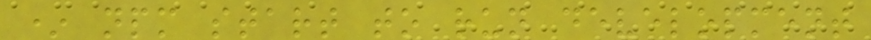* npm start to run development
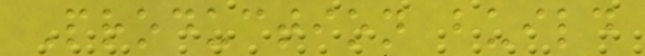Production build
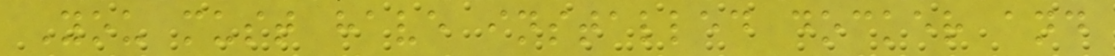You must have installed docker and
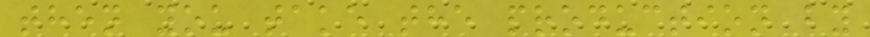then you take the production by
